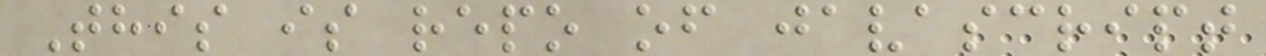This is repo of javascript
